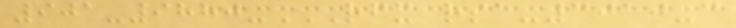901-9880-RFX RSA-3010-C
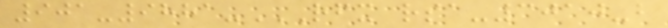901-9881-RFX RSA-3010-B
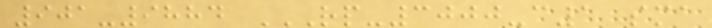901-9884 RP-3000-C1 SMA
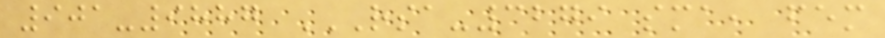901-9887 RSA-3279 SMA, FEM
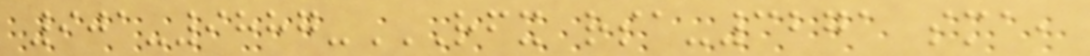901-9887-RFX RSA-3271 SMA,
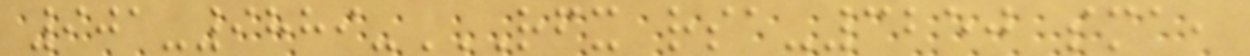901-9889-RFX RSA-3250 SMA,
